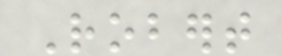Robert
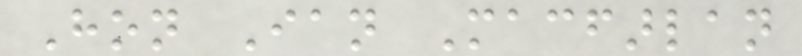Hon Ian Macfarlan
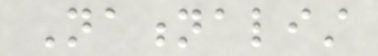Nationalist
